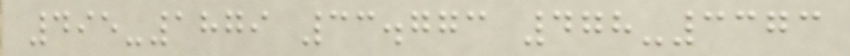495-1879 33.773 478-3373
